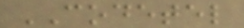CODETEL
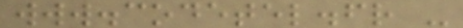www.codetel.fr -
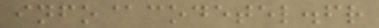info@codetel.fr
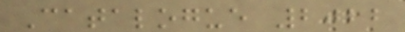Catalogue 2022
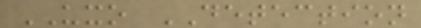UXO DETECTION
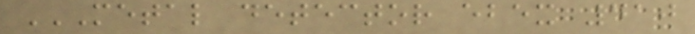METAL DETECTOR EBEX 410
